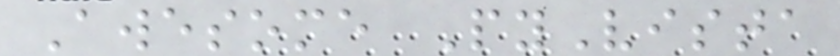Awesome PyVista
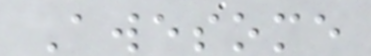Awesome
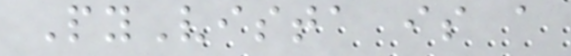PyVista is a
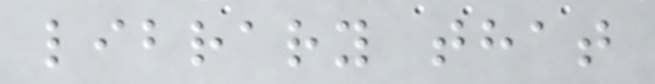library that
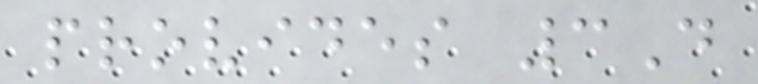provides 3D
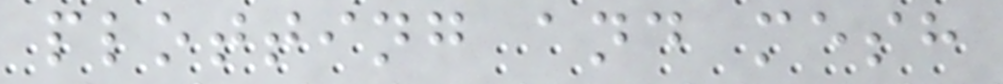plotting and mesh
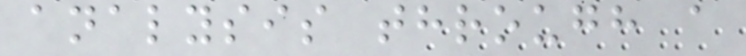analysis through a
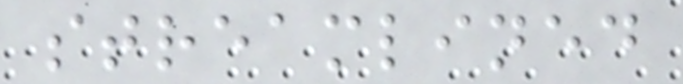streamlined
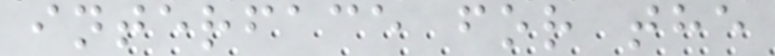interface for the
